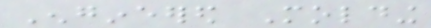Engineered Molding
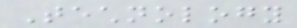Technology
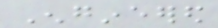Engineered
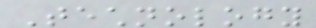Technology
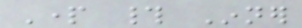Part # Inner
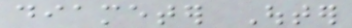diameter Outer
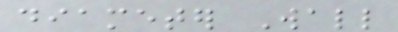diameter Wall
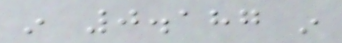in 0.187 in
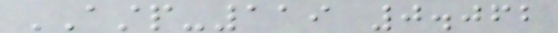ASTP-119 0.062
